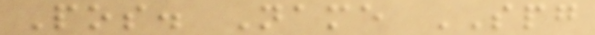Pos. Name SPG
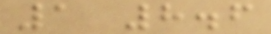1 8.6
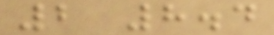2 8.4
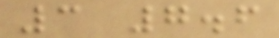3 7.6
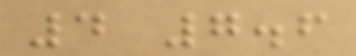4 7.6
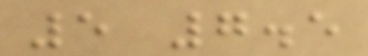5 7.5
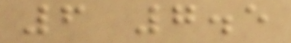6 7.5
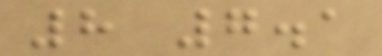8 7.1
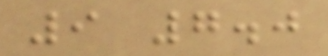9 7.0
